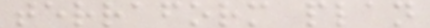terraform plan
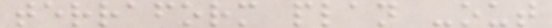terraform plan -out
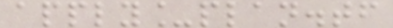apply_plan.tf
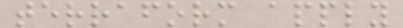terraform apply
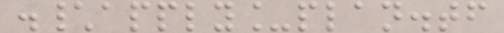.\apply_plan.tf
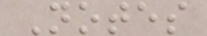Notes
